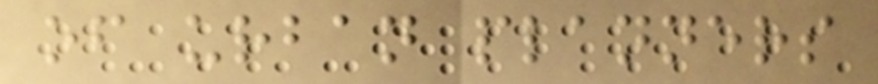of urban planners
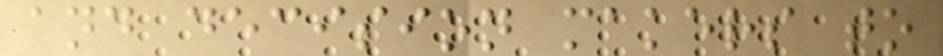and decision makers to
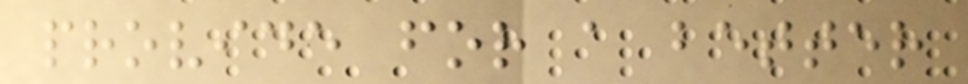provide for a better
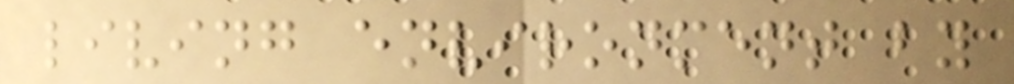living environment by
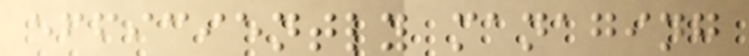efficiently managing
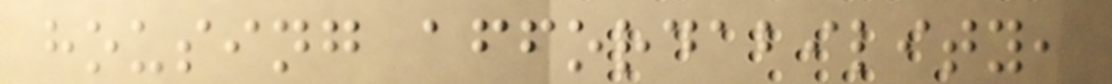housing affordability,
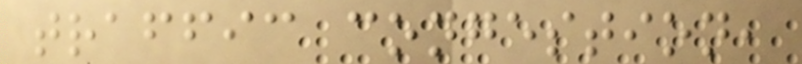traffic congestion,
